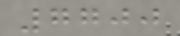7700
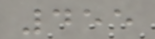455
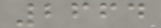2664
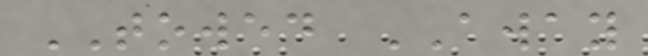TOWED AWAY
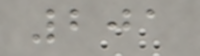201
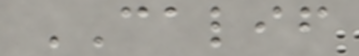CALIF
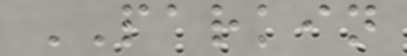PARKIN
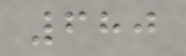680
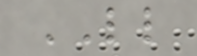LL
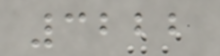3222
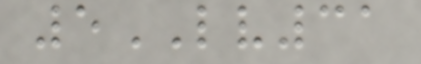5LV31
